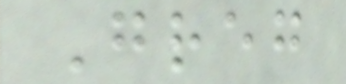Greg
